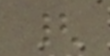{
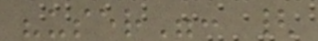"user": {
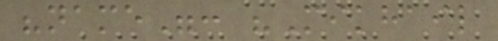"name": "Mikhail
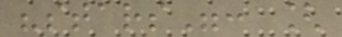"stars": [
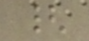{
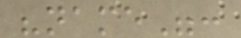"name":
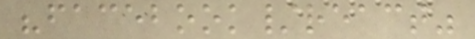"facebook/react"
